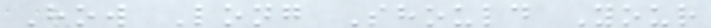How Long Should Your
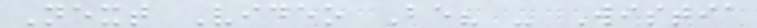Next Video Be? - Wistia
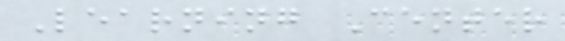Learning Center
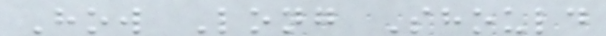How Long Should
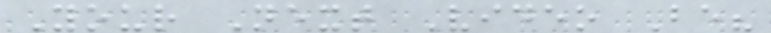Your Next Video Be?
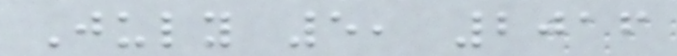July 5, 2016
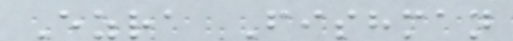Ezra Fishman
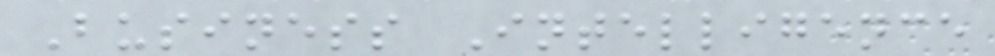Business Intelligence
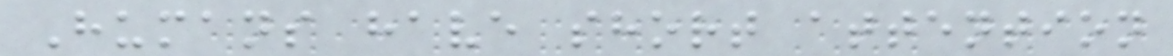Humans have short attention
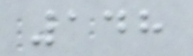148
